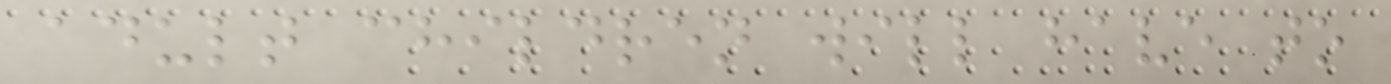adult children will have to
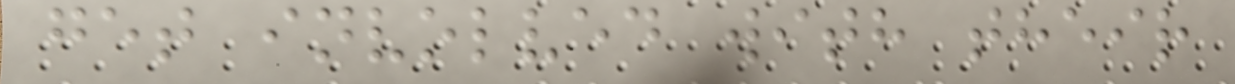get involved with their
